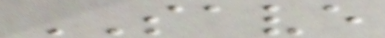SAVE
